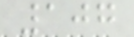107
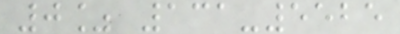0% 131-5525
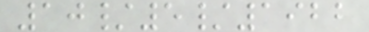10/5/1922
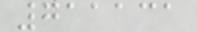711131
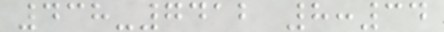438-7412 8:34
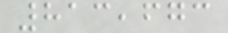813,673
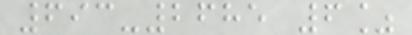693-2685 6%
